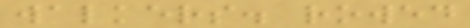walkers. rowed
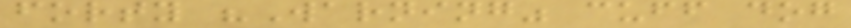forty "Warning" cuff dog
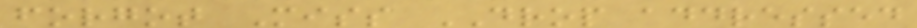forgot Miss DROP addressed
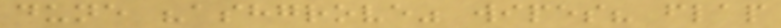dune "ashgrove" wipes? flap
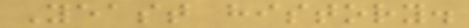Yeast history.
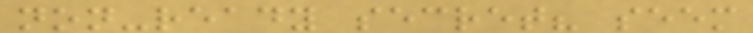non-ready secret? seem
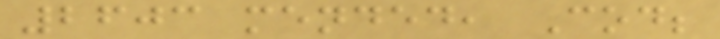2603 mended, Cod;
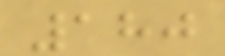180
